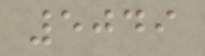5049
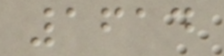1614
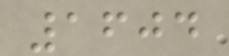1604
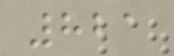821
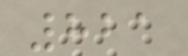821
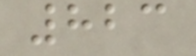823
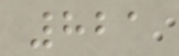821
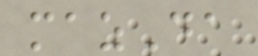mazDa
